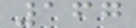167
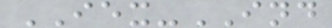IEX-IND
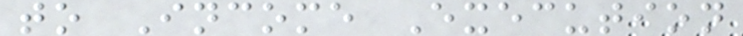to Income Execution
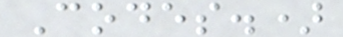Codes.)
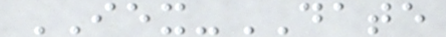IEX-DATE
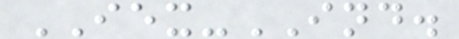IEX-IND.
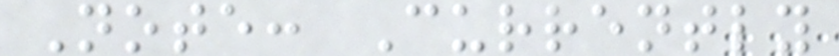Note: Currently
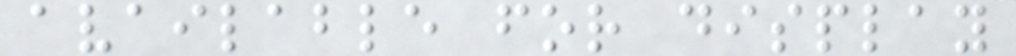available for display
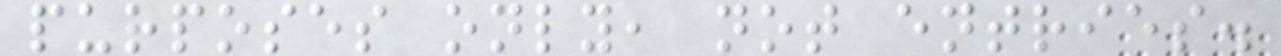purposes only, not entries.
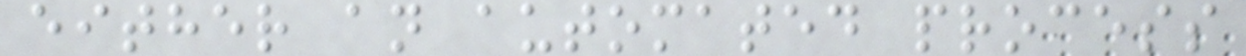either an automated process
